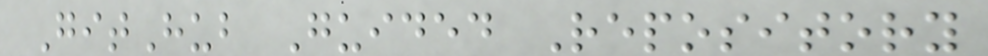GitHub Guided Repository
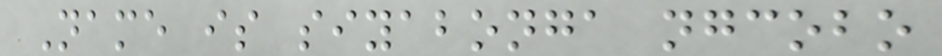Name is siyabonga ngcobo
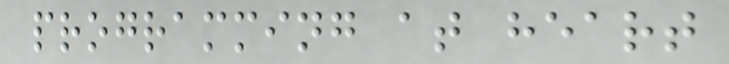programming at heart
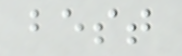best
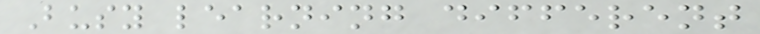Busy learning different
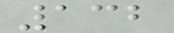132
